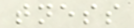tness
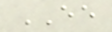EE
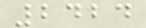2424
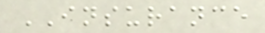INSURANCE
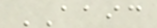AAIC
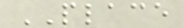PLACE
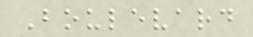Boulevard
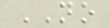NO
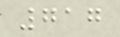717
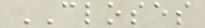CLOSES
